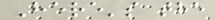Here's the
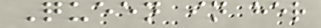Queen in her
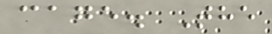cage. The
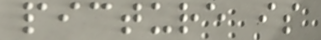picture is
